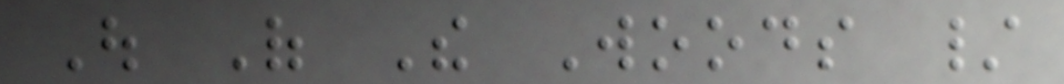Out Of The Woods /
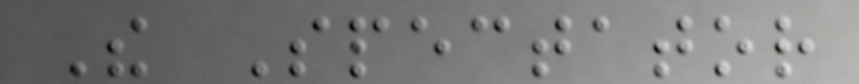The Spectator
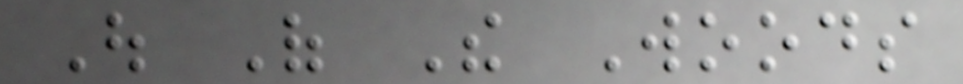Out Of The Woods
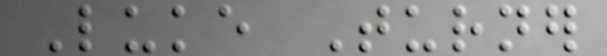Luke Turner
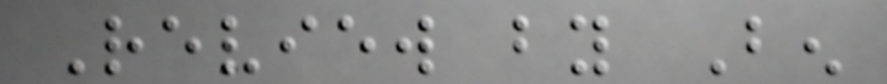Review by Ben
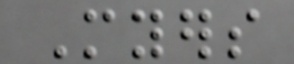Myers
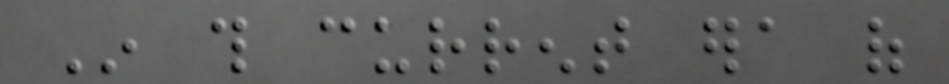In this current era of
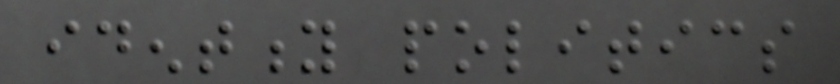identity politics
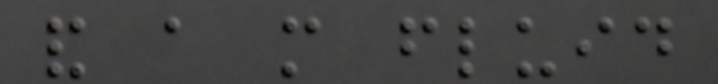and a more fluid
